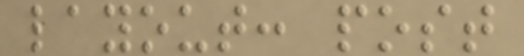layout: post
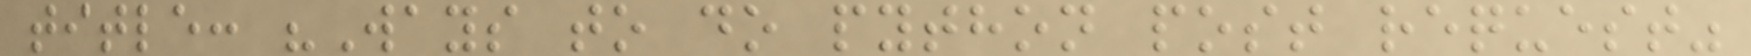title: "Ways to do python post request"
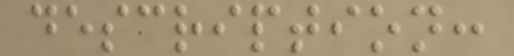description:
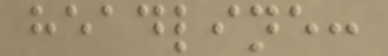headline:
